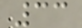33
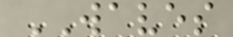WAVES
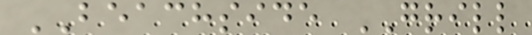BEACHSIDE GRILL
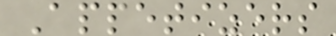Appetizers
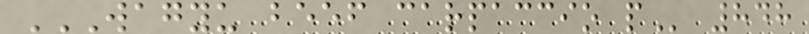WAGYU BEEF CARPACCIO P 848
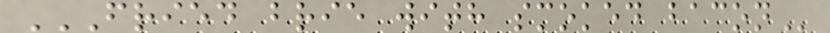FRIED BRIE WITH SMOKED BACON
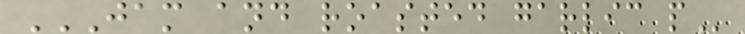JAM AND ROASTED GARLIC P
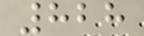828
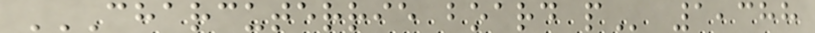CHARCUTERRIE BOARD P 1,388
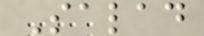Salad
